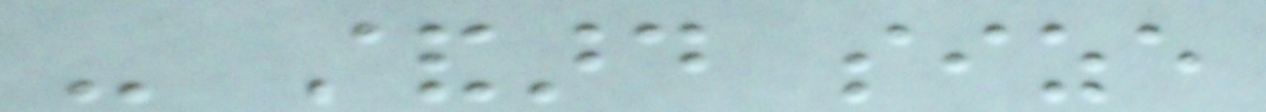- standard size
